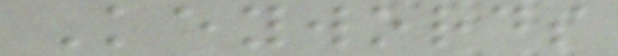Keywords
